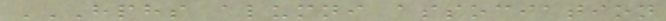HPHS ALUMNI ASSOCIATION
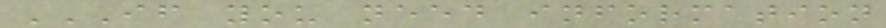IF YOU NEED INFORMATION
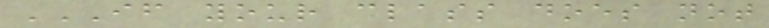IF YOUR CLASS DOES NOT
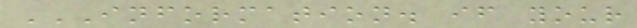INFORMATION. IF YOUR
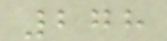278
